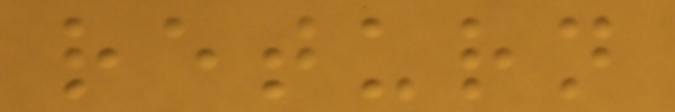return
